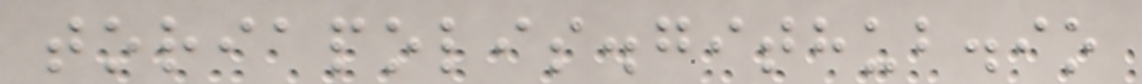toriapolis.github.io
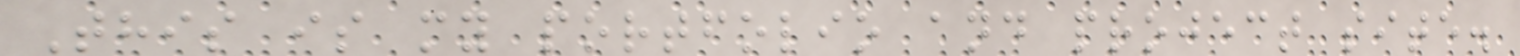This is my portfolio and project site.
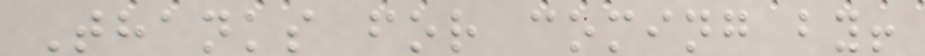Thanks for coming by!
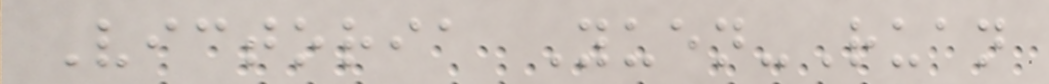Victoria Yuen-Ruan
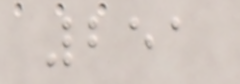251
